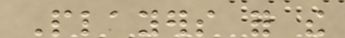Players for the
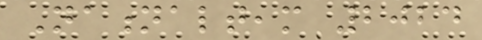Nationalteam 2024
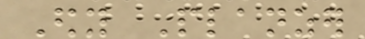Edy Planzer
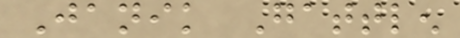Janik Gattlen
